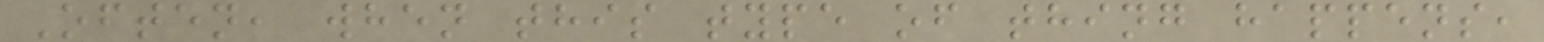Often, when this type of thing happens,
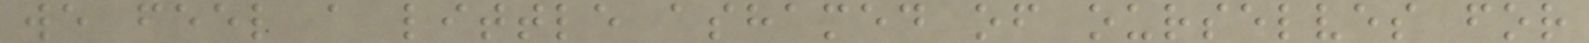we feel a little ashamed of ourselves for
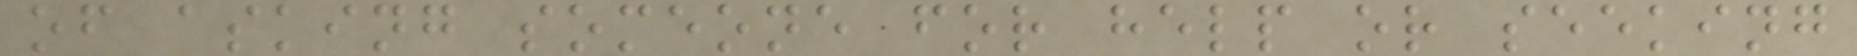of asking someone for help or seeking
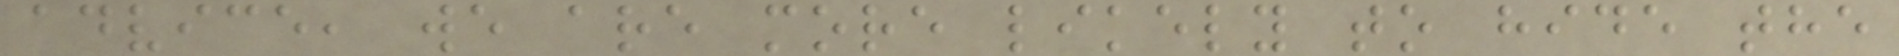advice, we are more likely to hide the
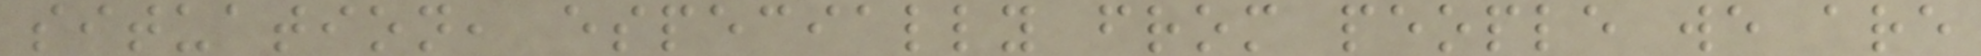situation, especially from people we are
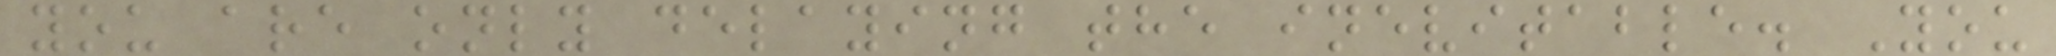you are only delaying the inevitable. You
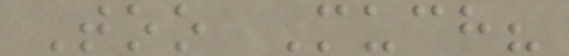Too Much?
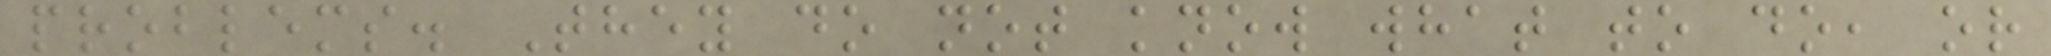problems. They do not know what to do, or
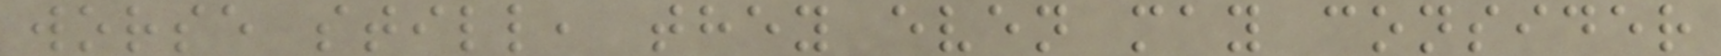worse still, they even may consider
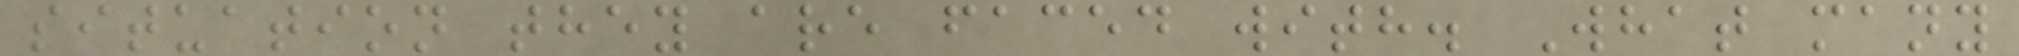situation they are faced with. What many
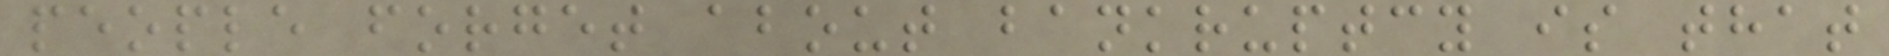people forget about bankruptcy is that
